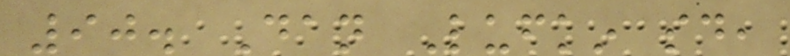90. Dan Lufkin said,
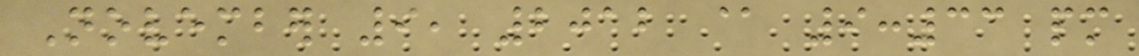November 9, 2012 @ 9:33 pm
